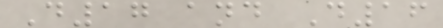D17 and D16
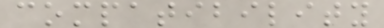compatibility
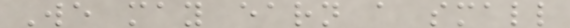We may earn a small
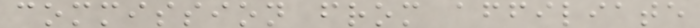commission from affiliate
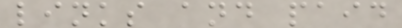links and paid
